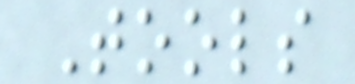Tools
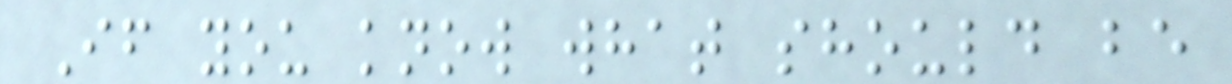If you know what should be
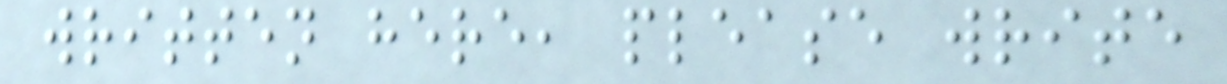written here, please write
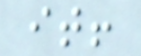it!
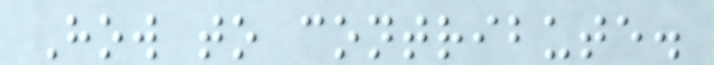How to contribute.
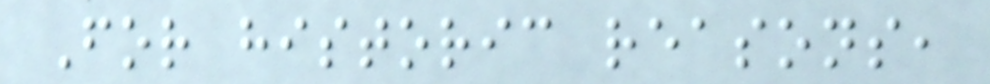For historic reasons,
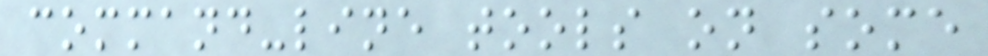command-line tools on some
